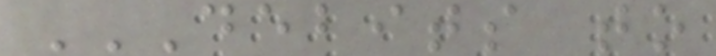DEBITS TO
